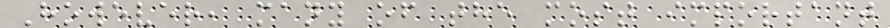However, many of the most important
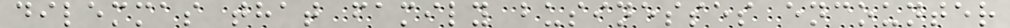dilemmas that family businesses encounter
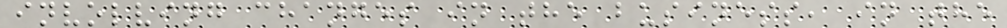involving changes in the business, in the
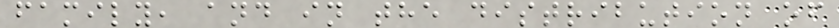family, and in the distribution of
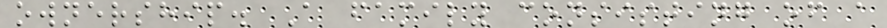ownership. A family consisting of a
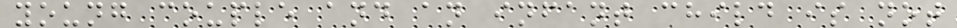young couple and an infant child is not
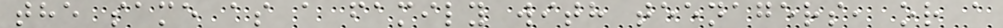the same as a family with teenagers, or a
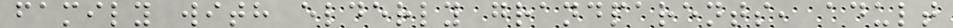family with elderly grandparents, adult
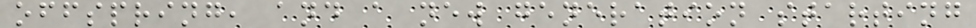offspring, and a new generation starting
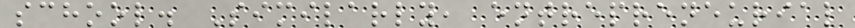school. Similarly, entrepreneurial
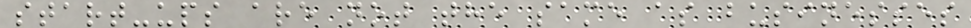start-ups are not the same as businesses
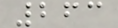263
